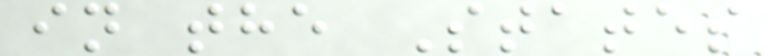in the States
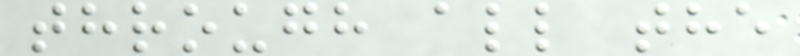through all the
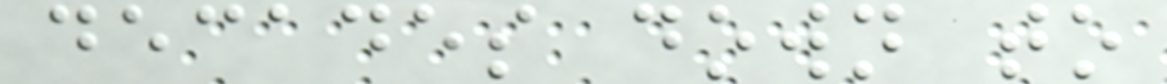decades down to
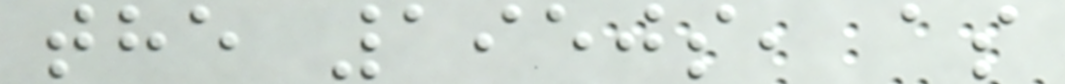the 1950s, as
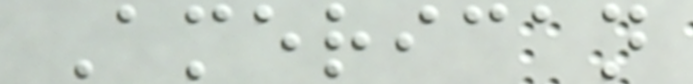American
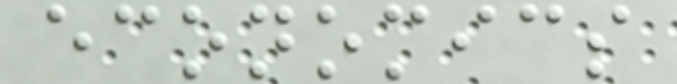economics
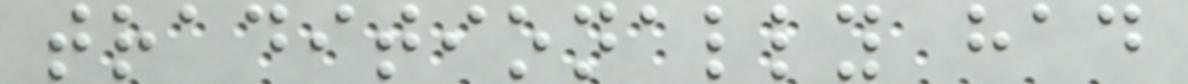traditionally had
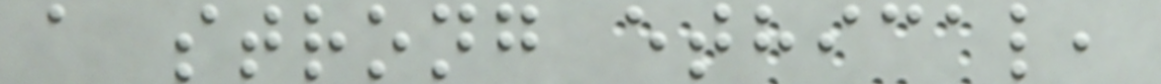a strong ethical,
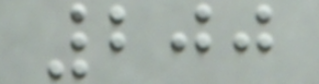200
